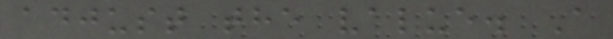adjust the value. A
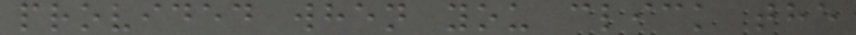provided when you click the
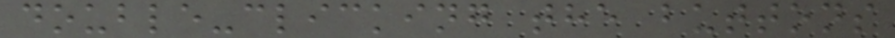double-clicking the buttons
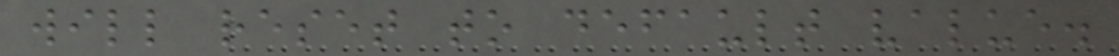will reset to default value.
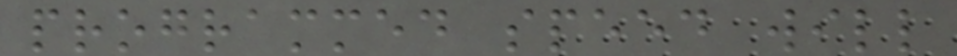programmed speed will
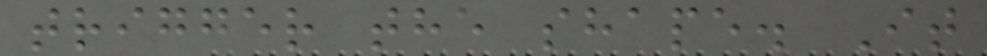trigger the shape. It
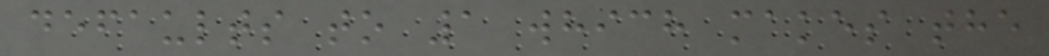defaults to 1 which makes the
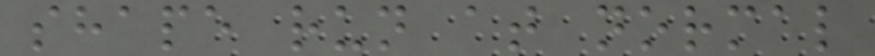shape run at normal
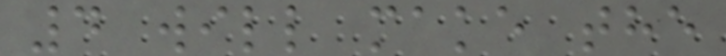4 will make the
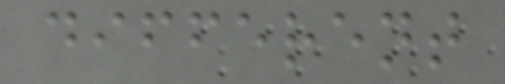different
